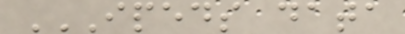IPEDS DATA
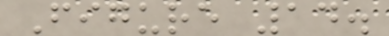Figure 14.
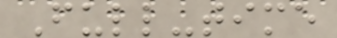Full-time
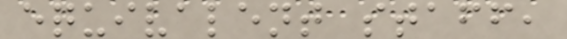equivalent staff,
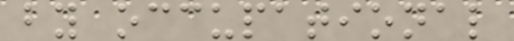by occupational
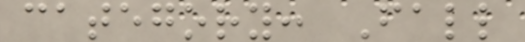category: Fall
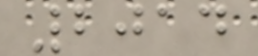2014
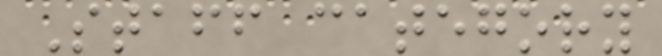Staff category
